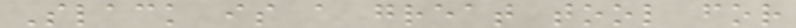Slack is a great tool for
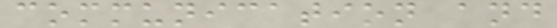communication and
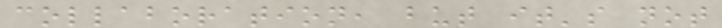collaboration, but it's not
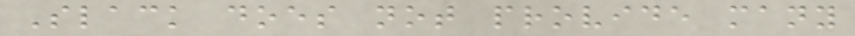Slack does not provide many
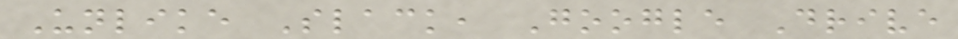Unlike Slack, Google Drive
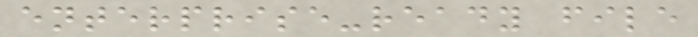enterprise-ready file
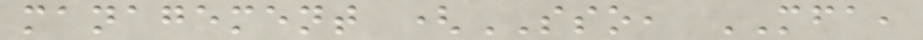management (SSO, MFA,
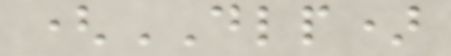(DLP)
